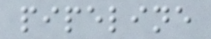pipeline
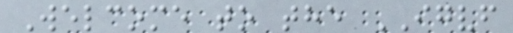Welcome to the IGVF
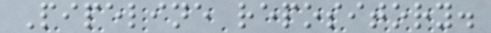Pipeline repository.
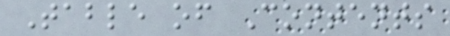Table of Contents
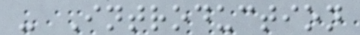- Introduction
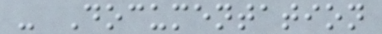- Documentation
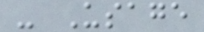- Usage
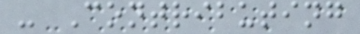- Contributing
